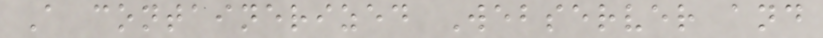A containerized Webserver and
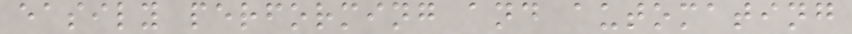easily performing and automating
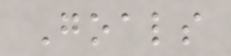Goals
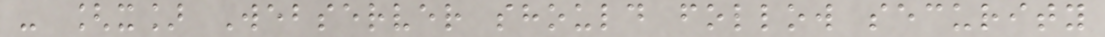- [x] Webserver should follow security
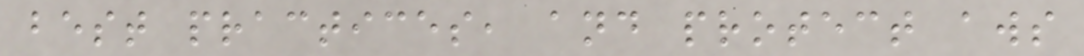best practices, and protect aws
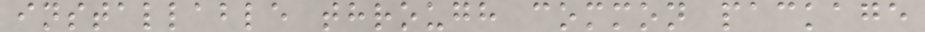installable through common package
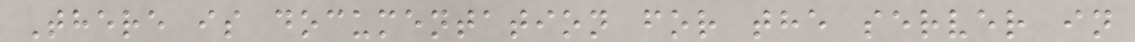There is documentation for the server in
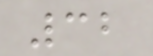32
